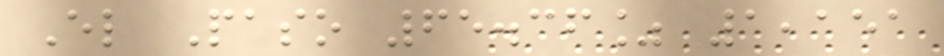El Paso 65.36% 1,151
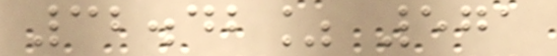32.42% 571
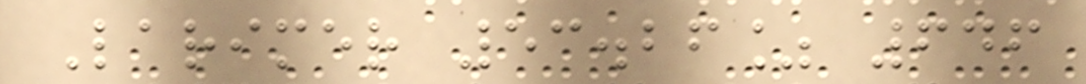Larimer 53.26% 646
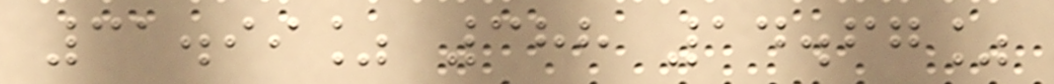31.99% 388 14.67%
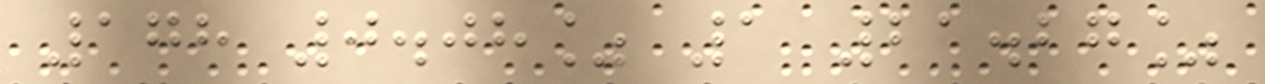178 0.08% 1 21.27%
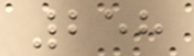258
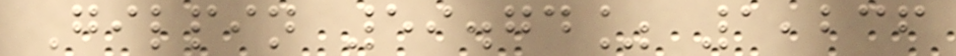Gilpin 59.74% 1,236
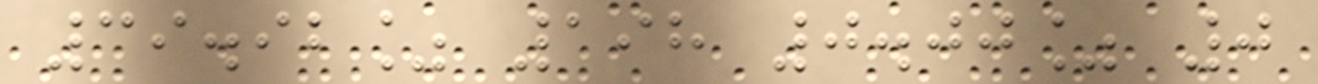39.92% 198 0.00% 0
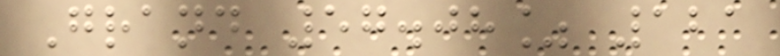Grand 57.08% 121
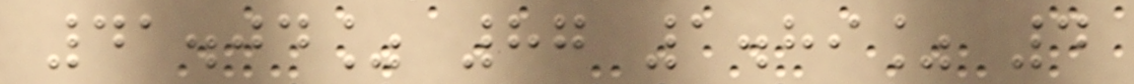41.04% 87 1.89% 4
